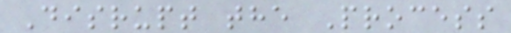Disrupt the Process
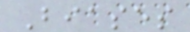Biases
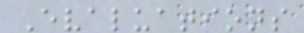Evaluations
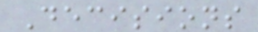Decisions
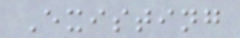Existing
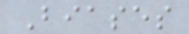Biases
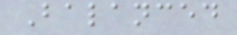Balanced
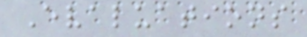Evaluations
